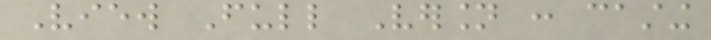View Full Version : casting
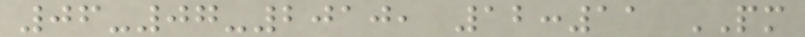06-07-2010, 12:11 PM
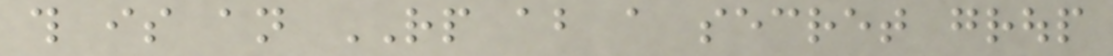this is an RP about a secret group
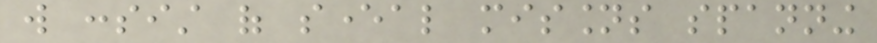will consist of several missions spanning
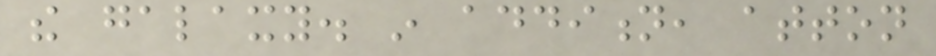the galaxy. in addition, atton
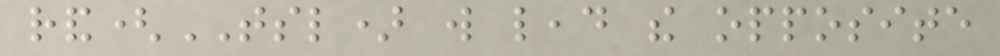rand(TSL) will lead the opposite
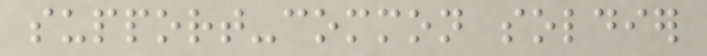support-common soldier
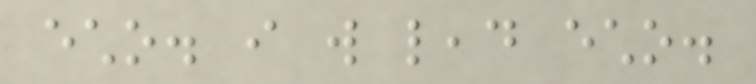echo. i will lead echo.
